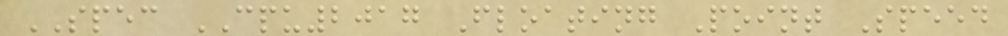SPEC CPU2017 Floating Point Speed
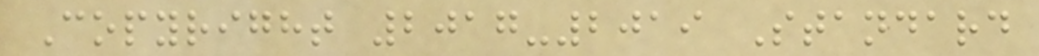Copyright 2017-2019 Standard
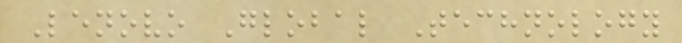Lenovo Global Technology
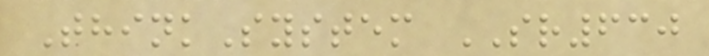ThinkSystem SR630
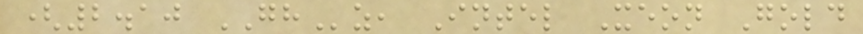(2.10 GHz, Intel Xeon Gold
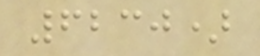6230)
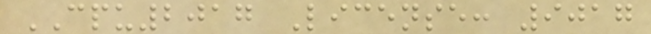CPU2017 License: 9017
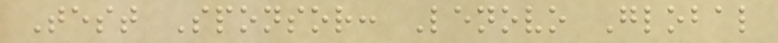Test Sponsor: Lenovo Global
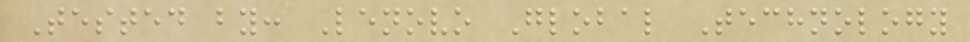Tested by: Lenovo Global Technology
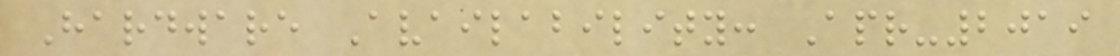Hardware Availability: Apr-2019
